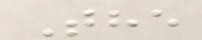The
